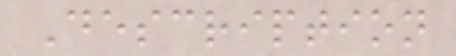Description
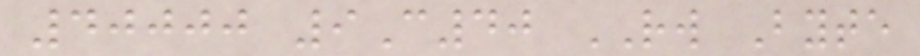40000 9C40 RW Byte
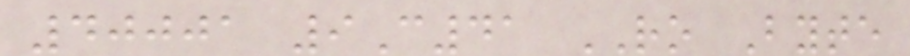40001 9C41 RO Byte
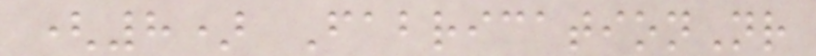(8) FabricationNr
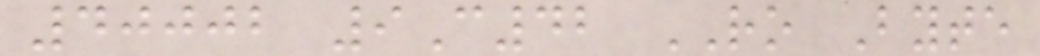40002 9C42 RO Byte
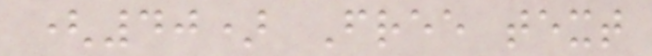(40) Free text
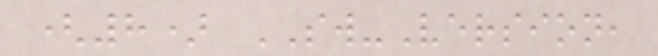(8) SW-Version,
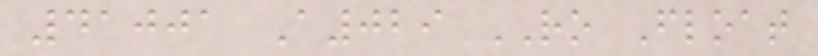41001 A029 RO Float
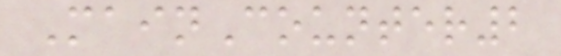MainCounter2
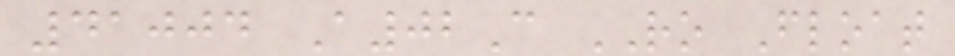41004 A02C RO Float
